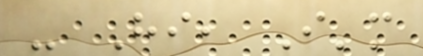- Hi, I'm
